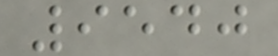9540
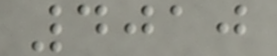4010
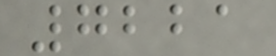7221
